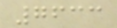7633
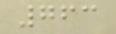763
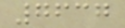7637
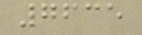7635
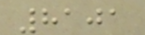8101
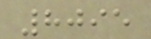8095
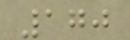170
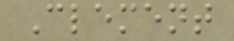Clement
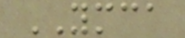YMCA
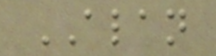ALAN
